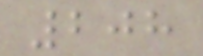208
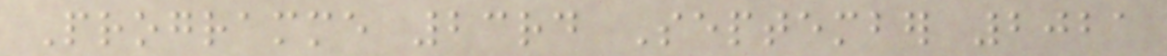Programme 23rd September 2021
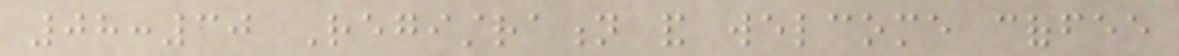08:30 Registration and welcome coffee
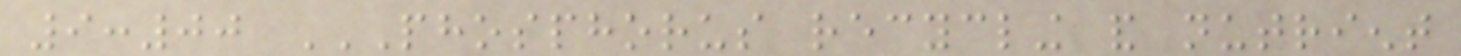9:00 PHOSPHORUS RECYCLING AND NUTRIENT
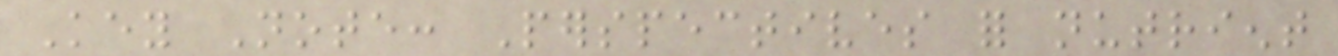Key Note: Perspectives for nutrient
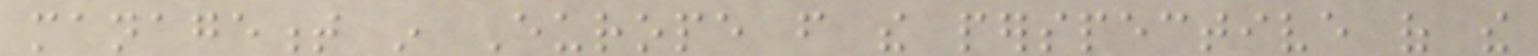management in Europe from the perspective of the
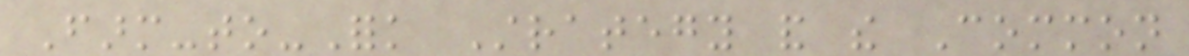Farm-to-Fork Strategy and the Common
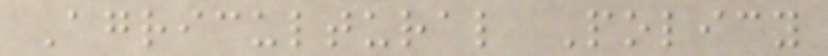Agricultural Policy
